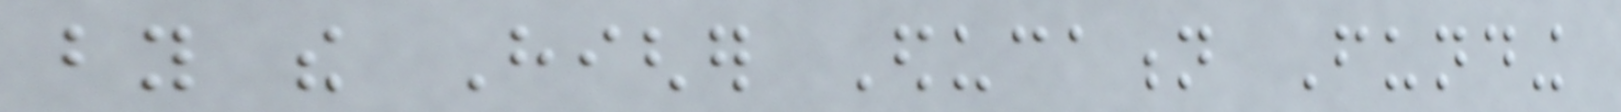by the Higher Education Funding
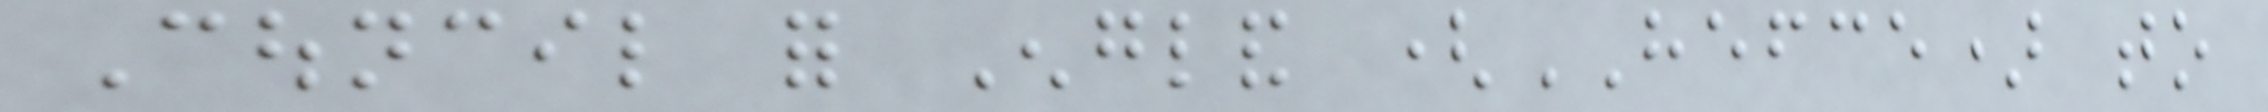Council for England (HEFCE) to
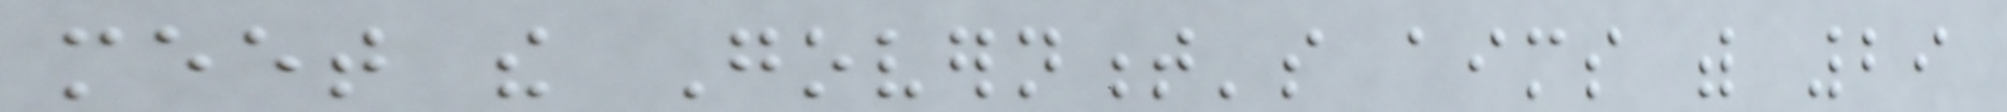meet the Government's aims with 29
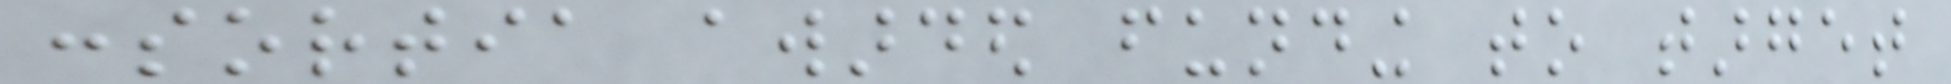consortia awarded funding to target
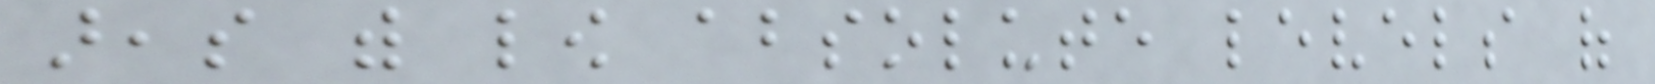areas with low absolute levels of
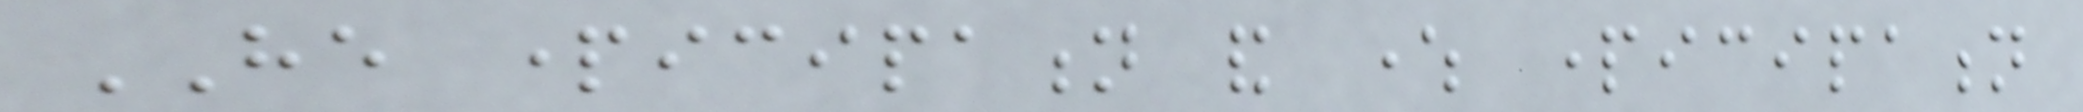HE participation and where participation
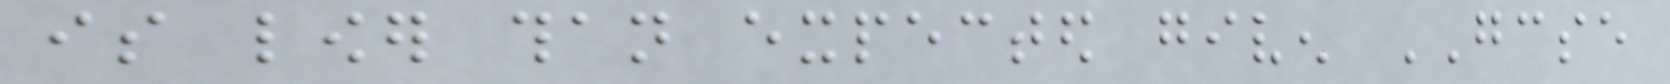is lower than expected given GCSE
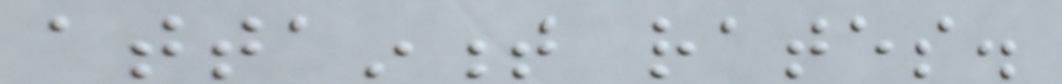attainment rates.
